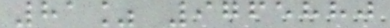81% 9765880
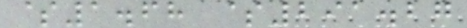$1.68 $291.27
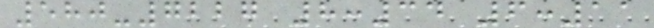580-7227 8:34 6:11
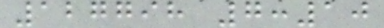127798 7:10
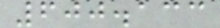600.133
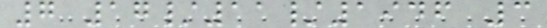7 17/11/1946 3
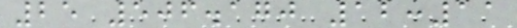25 506.170 12:11
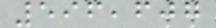596,607
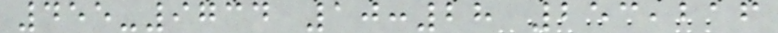455-9734 10:28 253,216
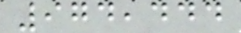974,444
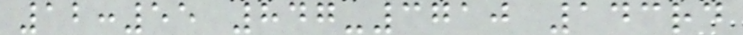12:55 847-3710 143rd
